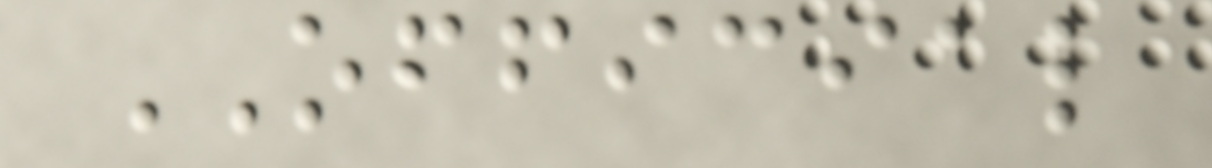OFFICIAL
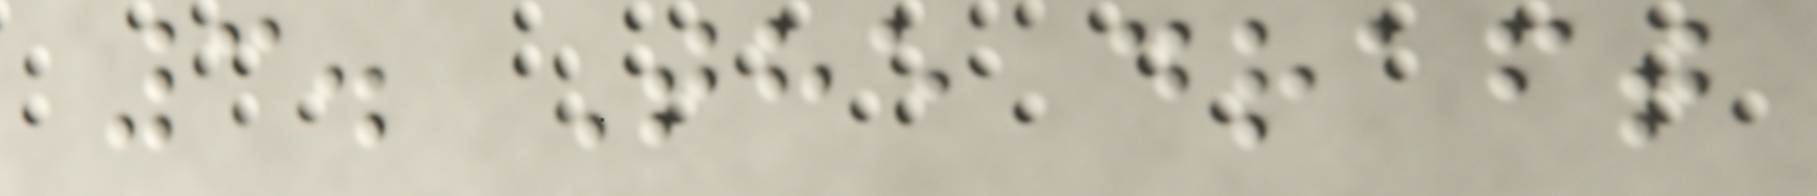3. The draft
